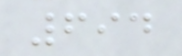694
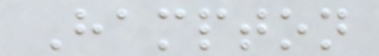Hampton
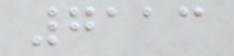7113
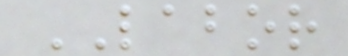LABOR
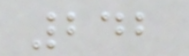242
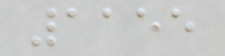1155
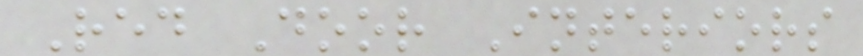Red Door Interiors
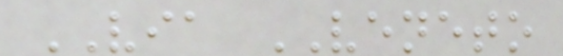VIA VENETO
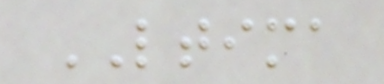LTIMA
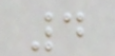4
